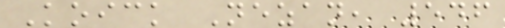Koick Nezan, 546
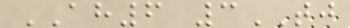AH6 3TJ
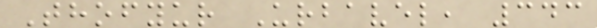Thofyur Urbavel, 343
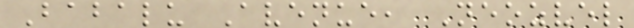Babalu Avenue, Neozvel
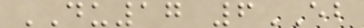DU17 6EB
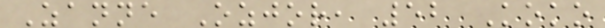Zanne Ozjor, 52 Koko
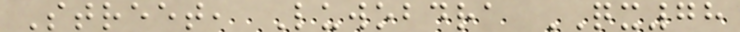Street, Luwobdra QX78
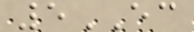5EC
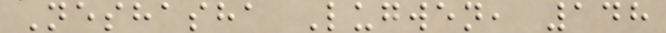Neshasha Lugwen, 148
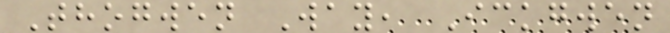Thogwen Way, Ickgwen
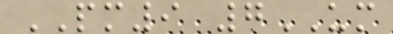PM9 7UM
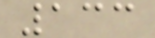133
